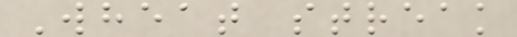Wheat streak
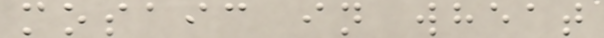mosaic in wheat
